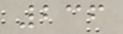236
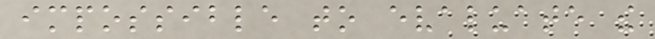impossible to evaluate the
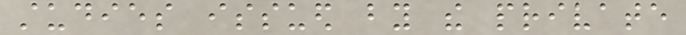studies issued by the private
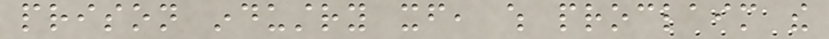prison industry itself, which proclaim the
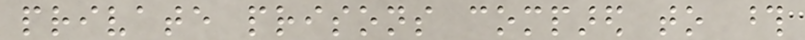private prisons compared to those
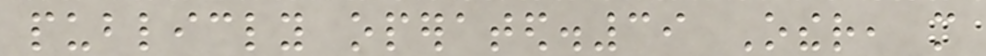publicly operated.39 Other, more
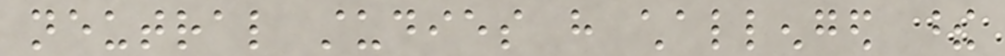neutral studies have challenged these
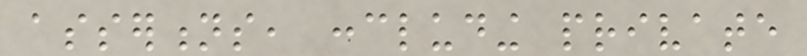assertions, concluding private
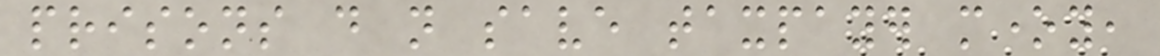prisons do not save taxpayer money,
